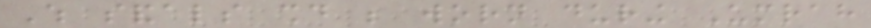Which sandals should be worn during Umrah
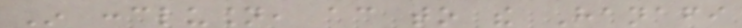In conclusion, according to the Hanafi
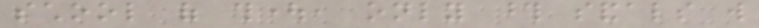school of thought, only those sandals will
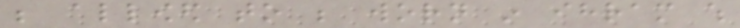be allowed to be worn in ihram which
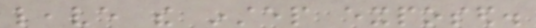leave the instep exposed.
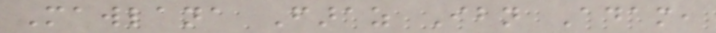Mawlana Faraz Ibn Adam,
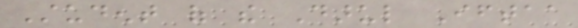Student of the Darul Iftaa
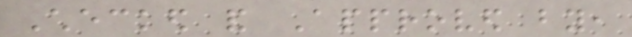Checked and Approved by,
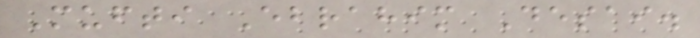Mufti Ebrahim Desai.
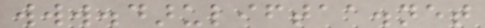www.daruliftaa.net
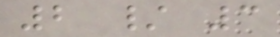2 / 3
